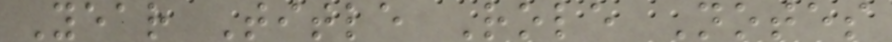Year Title Role Notes
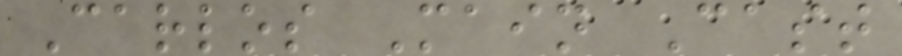Carlos Main Cast
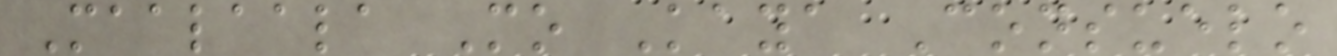Maalaala Mo Kaya Consuelo
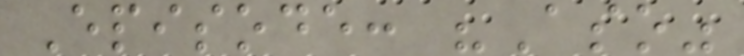Episode: "Aso"
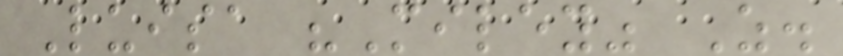Luisa "Miley" Z.
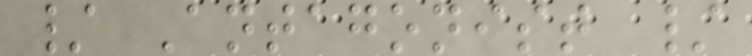/ Antagonist /
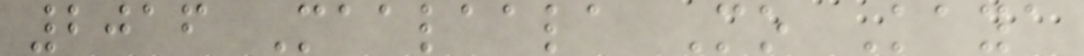2016 Maalaala Mo Kaya
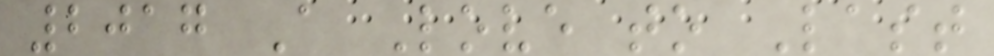2017 A Love to Last
